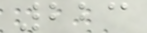223
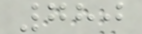780
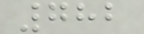782
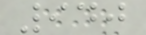940
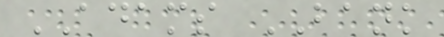ADAMS BANK
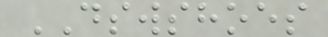DSWSHOES
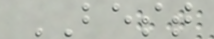BEST
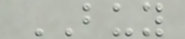BUY
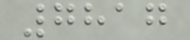7817
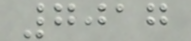7017
